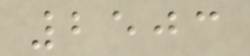2503
